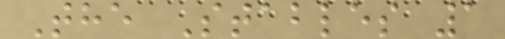The Stables 1
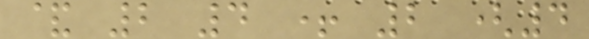& 2 4 + 2 (4
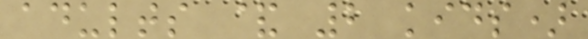adults & 2 kids)
